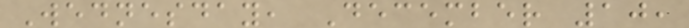Wednesday, December 10,
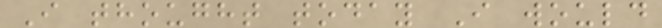I thought today I would
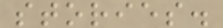stories.
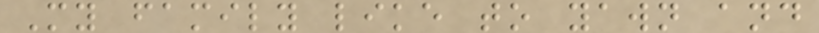My family like to yawn and
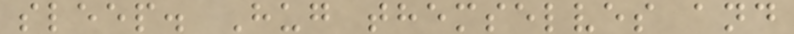sleep. Hug themselves and
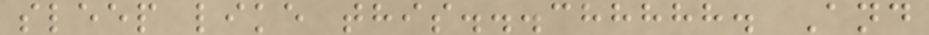sleep like this...chhhhh. And
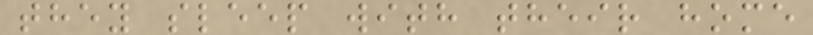they sleep with their home
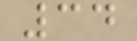34
